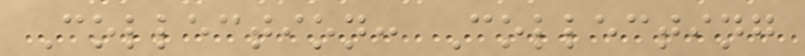Collection: Collecting
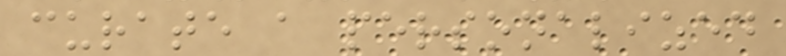curate a personalized
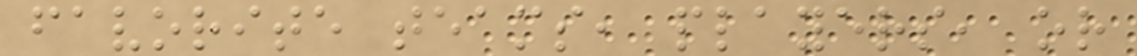favorite teams, players, or
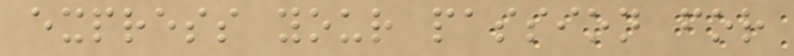express your passion for
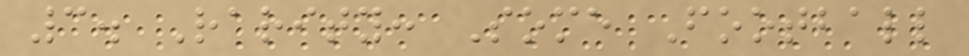3. Rarity: Some Football
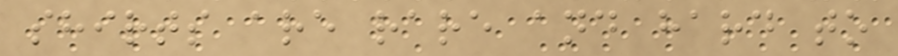shirts are rare and hard to
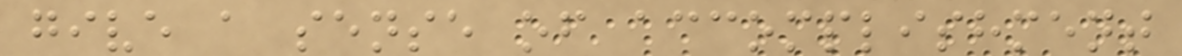give a sense of accomplishment
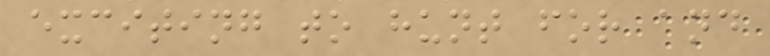exciting to hunt for and
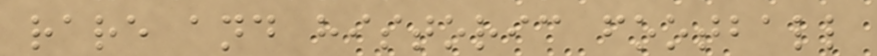rare and historic football
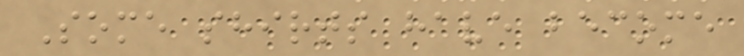Some shirts have become
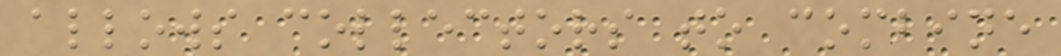allows collectors to combine
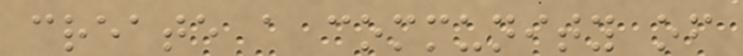create a community of
